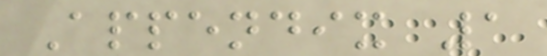Appendix 1
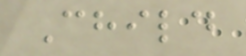Child
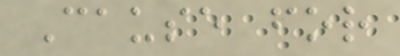Cause for
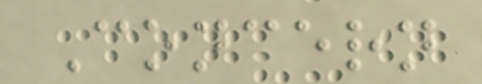Concern
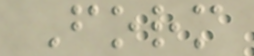Form
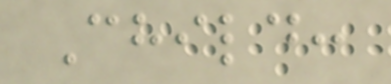Child:
